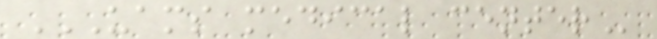UAMS MEDICAL CENTER
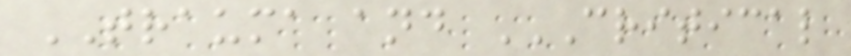TRAUMA and CRITICAL
